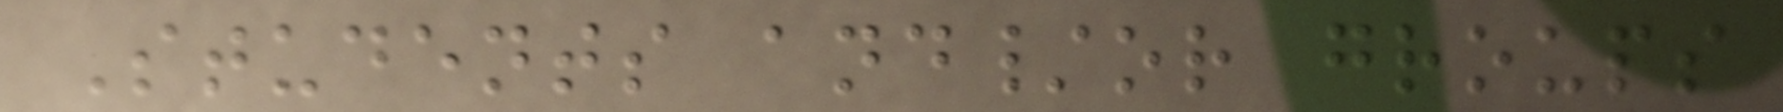Students and/or groups
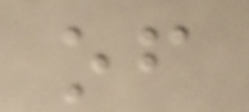of
